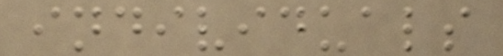individuals
